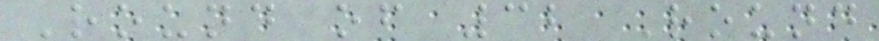Round of 32 Round
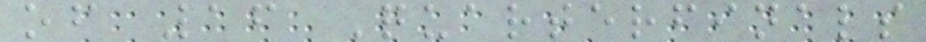of 16 Quarterfinals
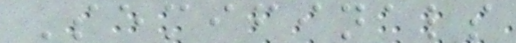Semifinals
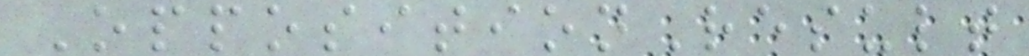OppositionResult
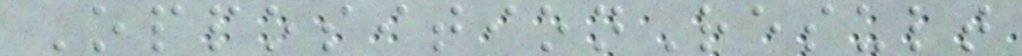OppositionResult
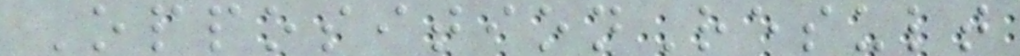OppositionResult
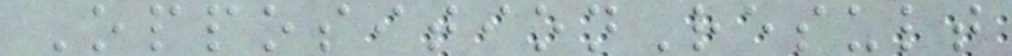OppositionResult
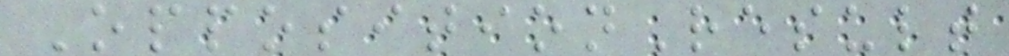OppositionResult
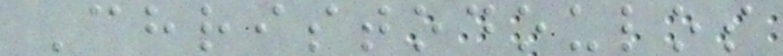Christodoulos
